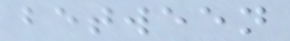between
